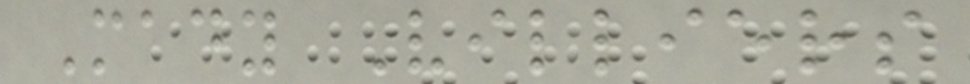Mady Villiers
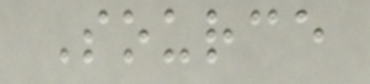Source
